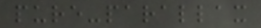pure-parallax
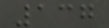137
